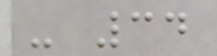- 34
